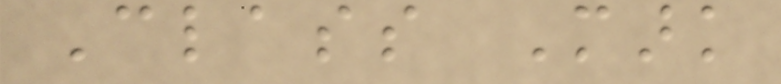Class Mark
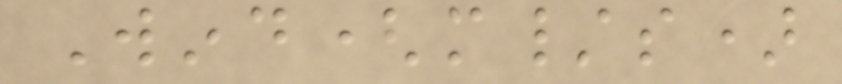Wind(m/s)
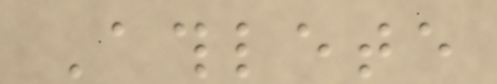Athlete
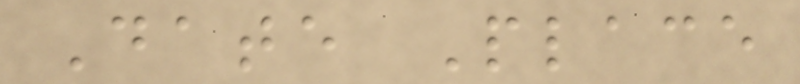Date Place
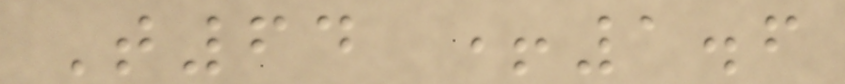T64 +1.6
